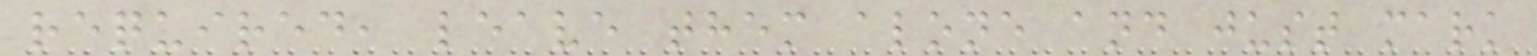required, leave them alone and just mark
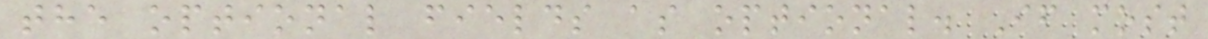the optional fields as optional. If most
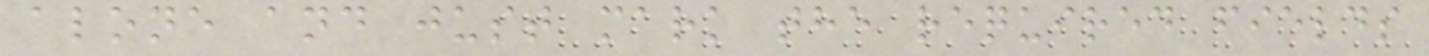alone and just mark the required fields
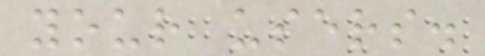your users.
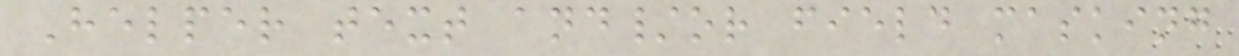Helper text and/or field masking
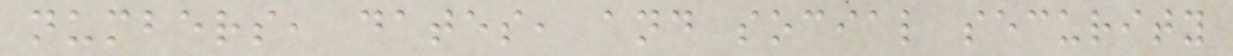numbers, dates, and social security
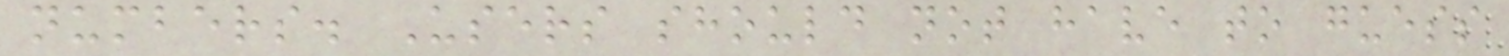numbers. Users should not have to guess
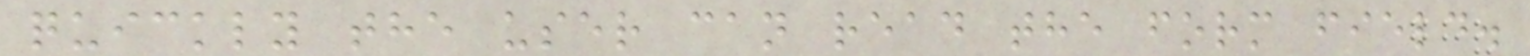quickly the user can read the form field.
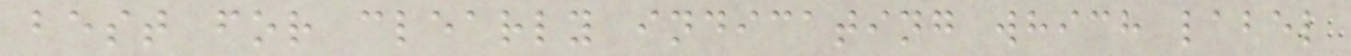best for clearly indicating which label
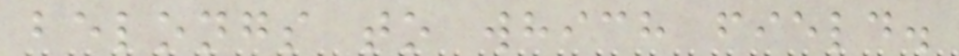belongs to which field.
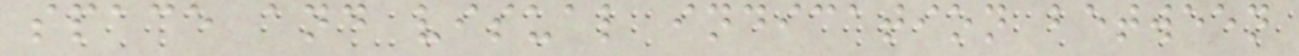space and visual indication between
